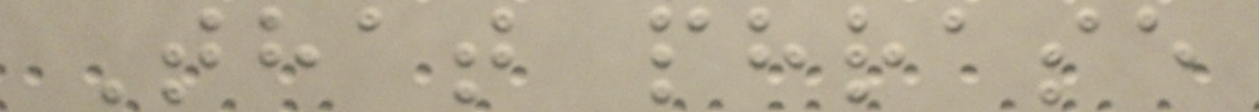That phrase
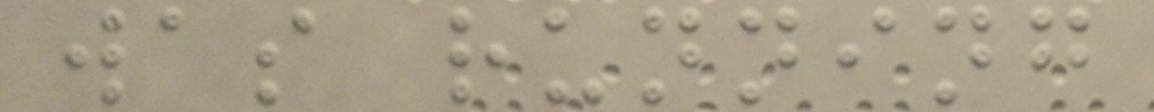was running
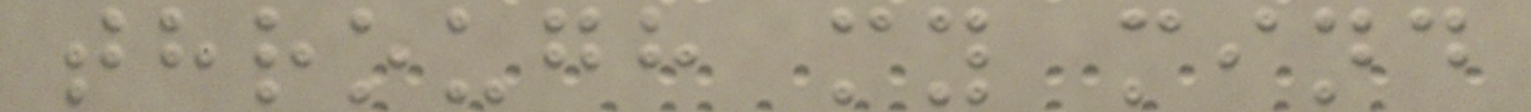through my mind
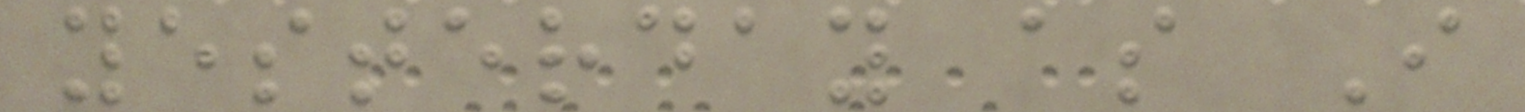yesterday as I
